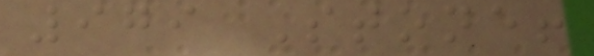979 Stone!
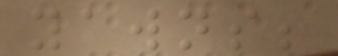yawns;
